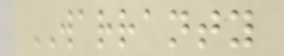WARRANTY
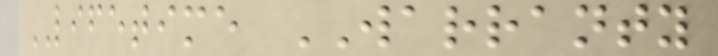LIFETIME WARRANTY
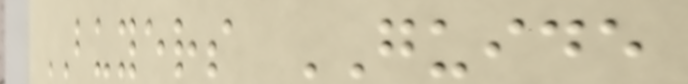BUYERS GUIDE
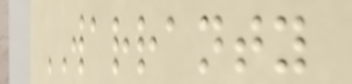WARRANTY
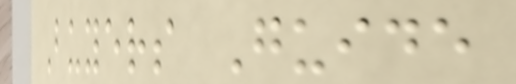Buyers Guide
